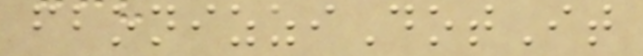fbonizziDotIt
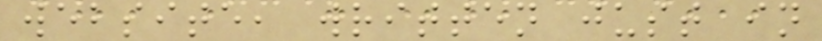website, written just in
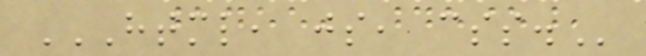HTML, JS, CSS.
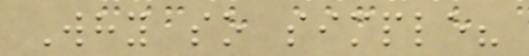Why so simple?
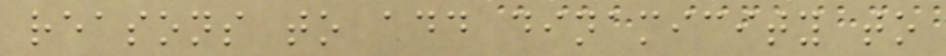reasons to add dinamicity to
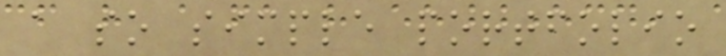a so simple portfolio
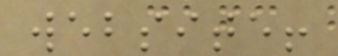website!
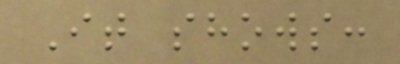It shows:
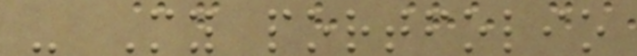- My portfolio
